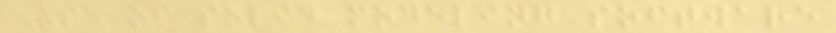Use of solid modeling software
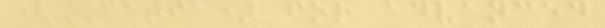(CATIA) for advanced
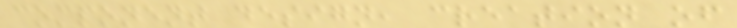component design, creation of
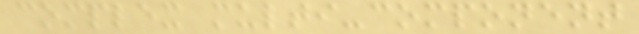complex multi-component
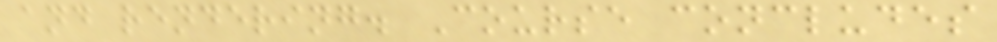and rendering. Course concludes
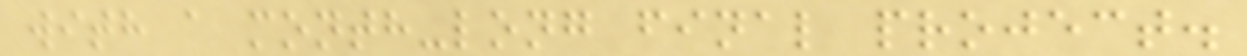with a month-long final project.
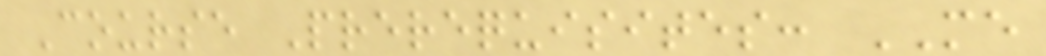Course Prerequisites: ME
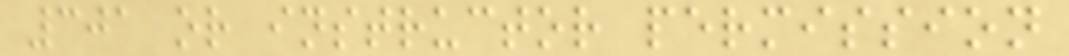301 or instructor permission
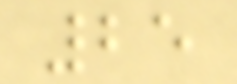25
